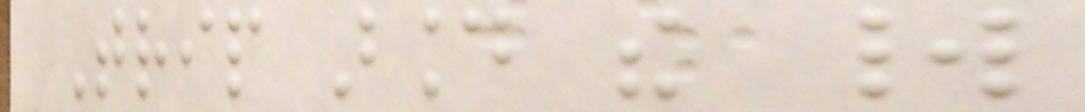Trip around the world
